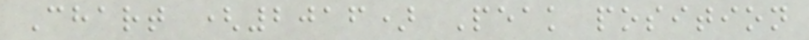Chart (2016) Peak position
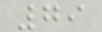79
